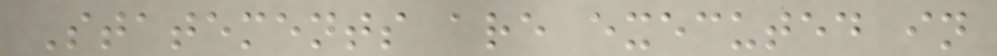Statements are executed in
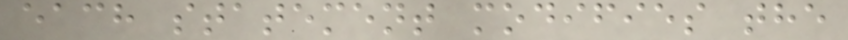each statement modifies the
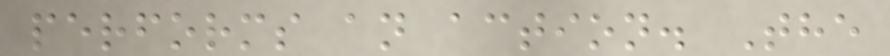performs an action. The
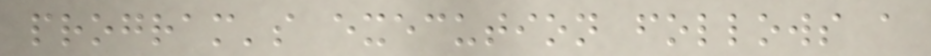program's execution follows a
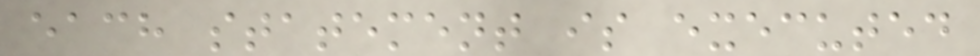each statement is executed
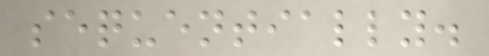sequentially.
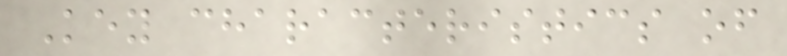Key characteristics of
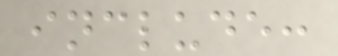include:
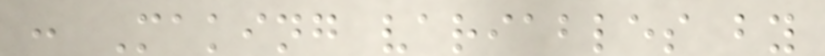: Making variables by
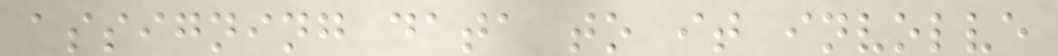assigning data to it involve
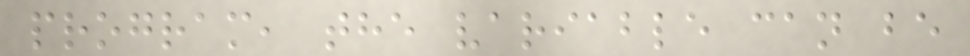program, the variable can be
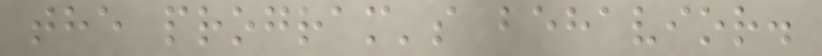the program's behavior.
